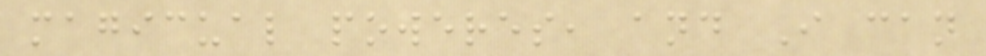magicual poweres, and I can
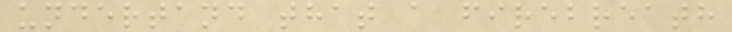undertand that a firebreath
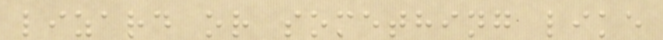lizard or something like
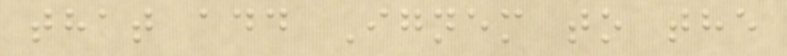that add Ignem to the
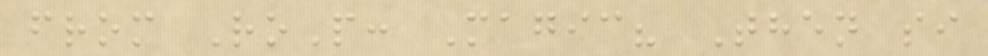from RoP: Magic? Then si
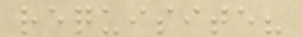requisite?
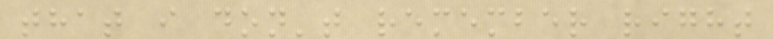that i don't remember right
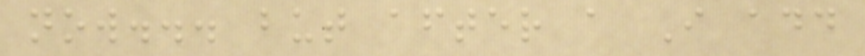now... but after a I add
